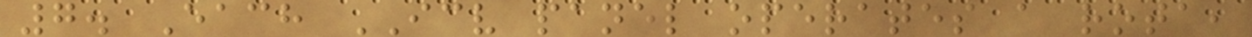7. Each ICV panel operates a rota,
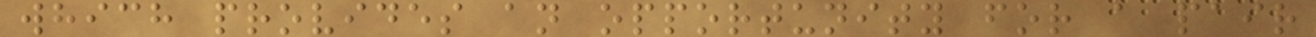which provides an opportunity for a pair
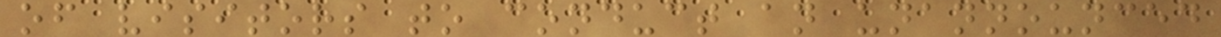of visitors to conduct an unannounced
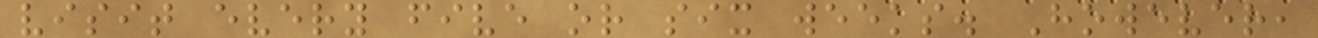visit every five or six weeks. However,
